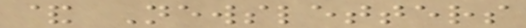& Newsletters
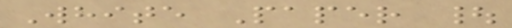White Paper |
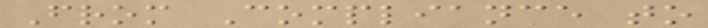From Compliance to
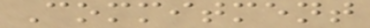Commitment
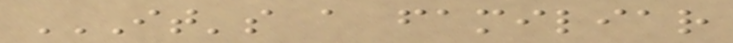IT'S A FAMILIAR
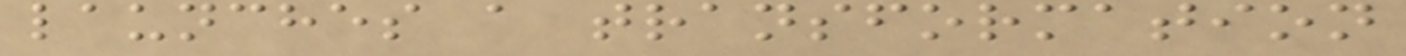launches a transformation
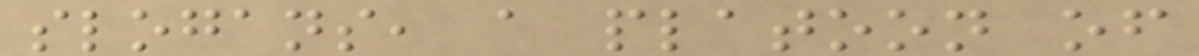slogans, a platoon of
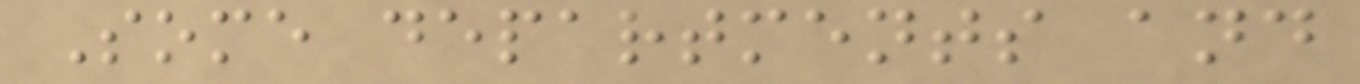Some departments and
